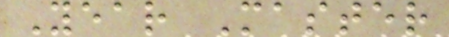Year Master
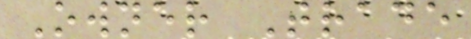Owner Trade
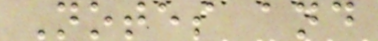Notes and
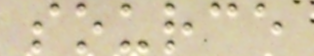source
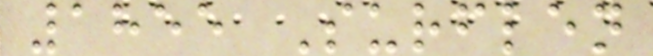1855 Surflen
